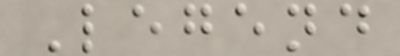Legend
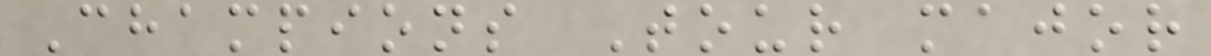Champions Tour major
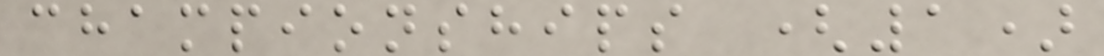championships (1)
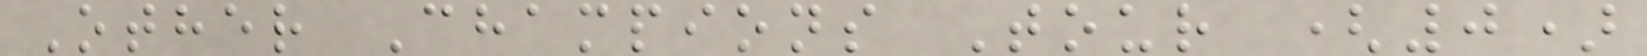Other Champions Tour (0)
